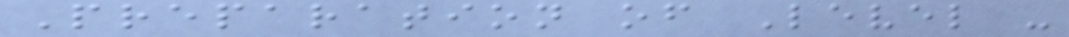Preparation of Level -
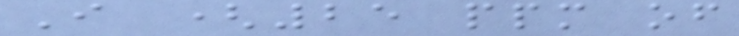I (25 ppm of
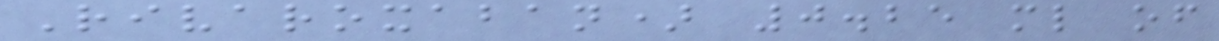Rivaroxaban) 0.25 ml of
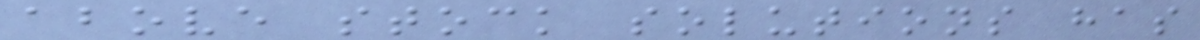above stock solutions has
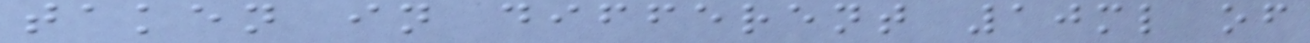taken in different 10ml of
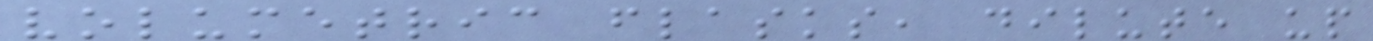volumetric flasks, dilute up
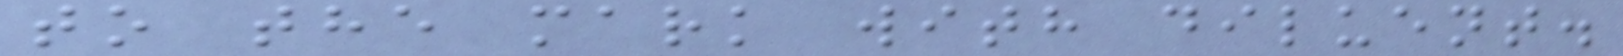to the mark with diluent.
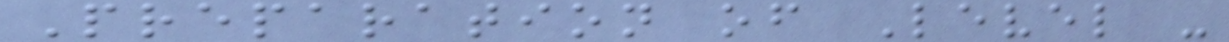Preparation of Level -
